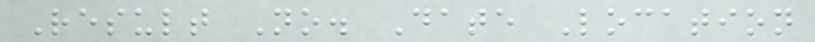Result No. Date Location
